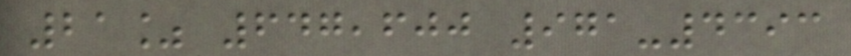21% 647,600 971-4393
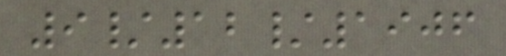9/12/1906
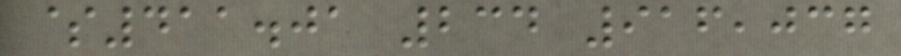$411.01 234 916,037
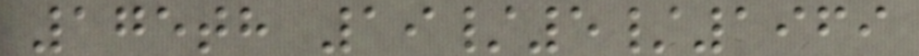175th 19/5/1969
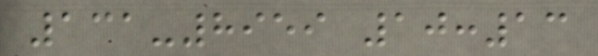131-8959 10:13
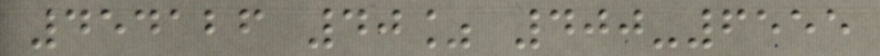454126 40% 400-6555
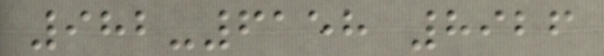982-6158 8926
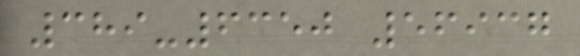389-6350 56937
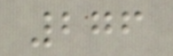276
